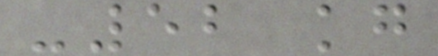-52 kg
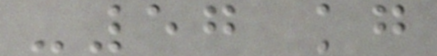-57 kg
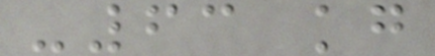-63 kg
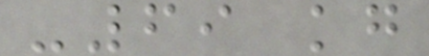-69 kg
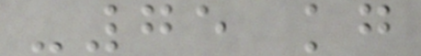-75 kg
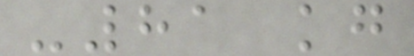-81 kg
